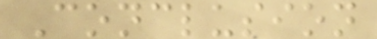Conclusion
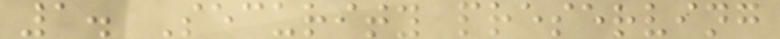1. Security preserving
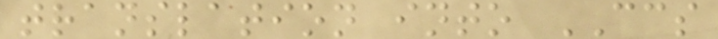translation into CCS
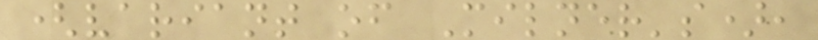(variant of Milner's),
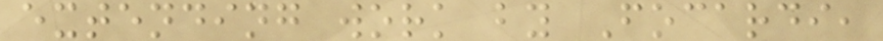extending work by Focardi,
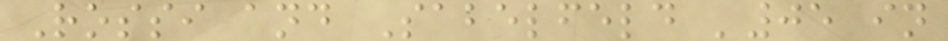Rossi and Sabelfeld '05 in
